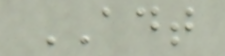ADT
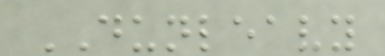DUNLEAVY
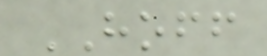HOFF
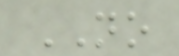NO
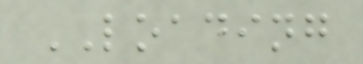LOADING
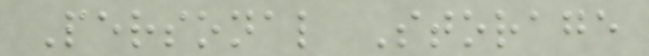Personal Storage
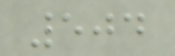504
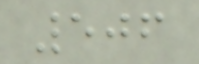506
